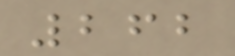262
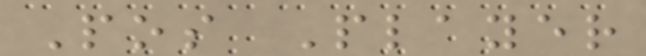Pos Player
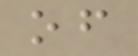of
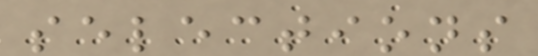selections
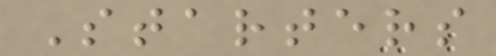Starters
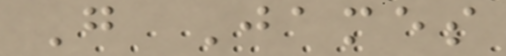G James
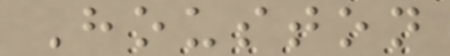Houston
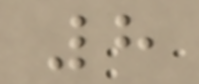8
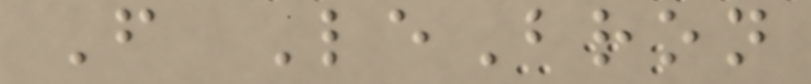F LeBron
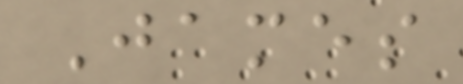James
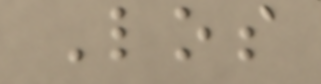Los
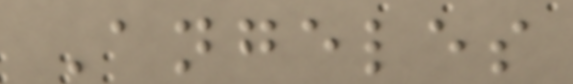Angeles
